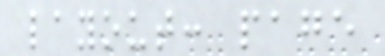layout: page
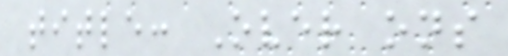title: Over ons
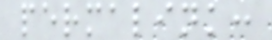permalink:
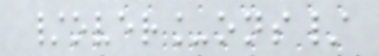/over_ons/
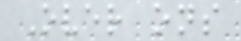Over ons
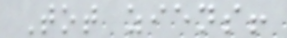Tot ziens!
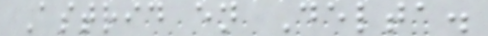Astrid en Delta.
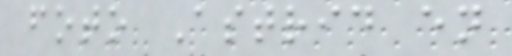foto Astrid en
